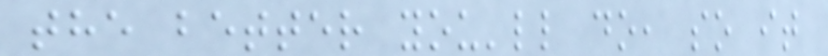the better you'll do, so it
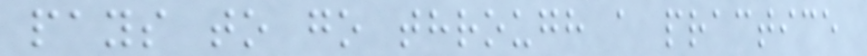pays to go through a practice
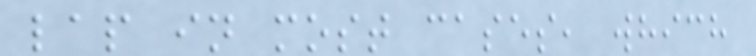lap in most cases, which
